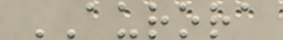AURORA
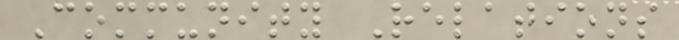Community Relations
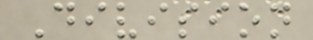Division
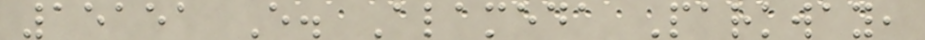15151 E. Alameda Parkway,
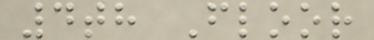4th Floor
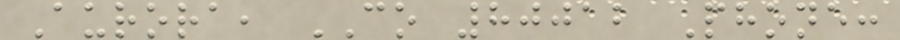Aurora, CO 80012 Phone:
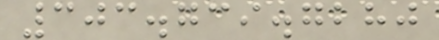303.739.7280
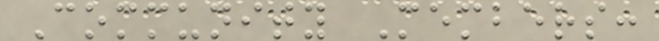Community Members:
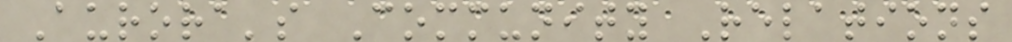Aurora's Community Relations
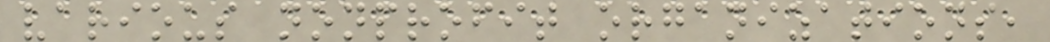various nonprofit organizations,
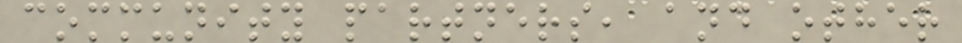community partners, and other
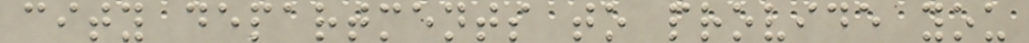city departments to provide you
